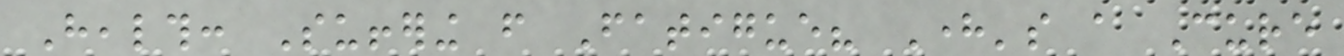Health: Suffering from Fatigue? Here's a Cure
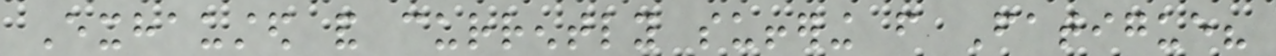Exhausted and currently suffering from Fatigue?
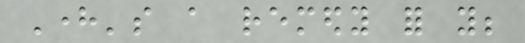Here's a remedy for you;
